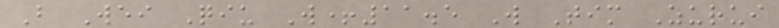B Wei Qiu W+11.5 W Tim Zurui
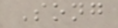Song
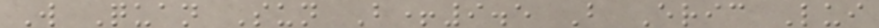W Quan Sun B+9.5 B Eric Lui
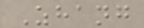Zhang
